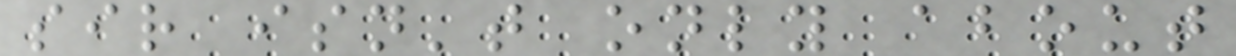sir isn't only about
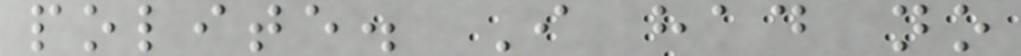polite. I had no
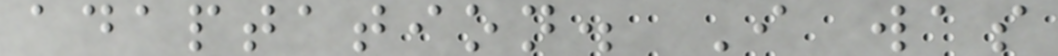adaptation. I was
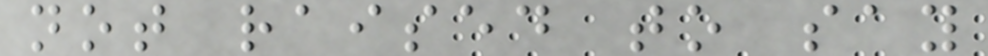not raised to say
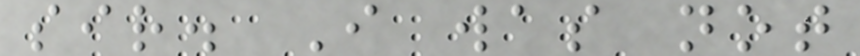sir. I was not
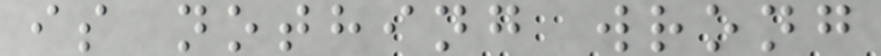is nothing wrong
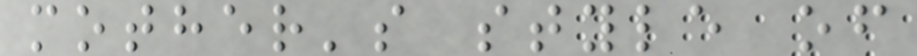mother's style of
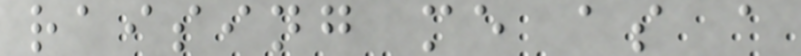raising me as a
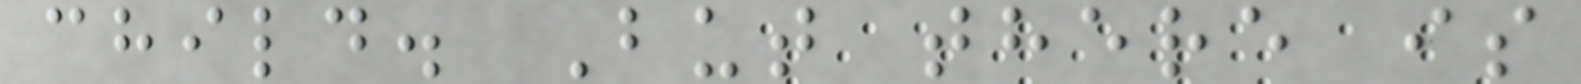child. But there is
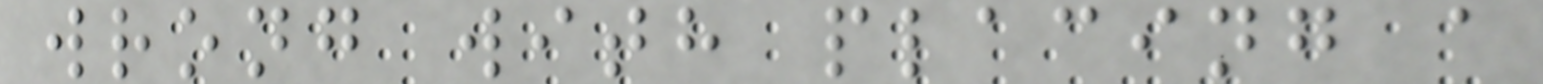wrong with placing a
